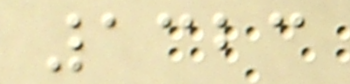1323
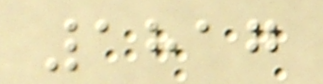1817
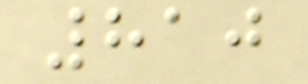810
